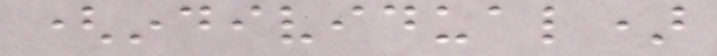(individual)
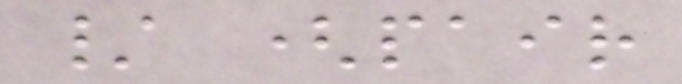/ (pair
